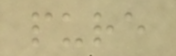pure
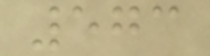573
